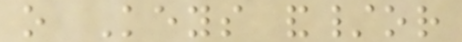o Keys and/or
